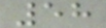58
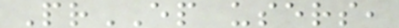PrEP users,
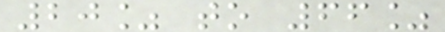20% to 66%
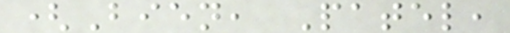(Bien, Patel,
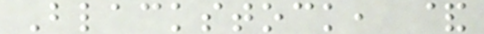Blackstock, &
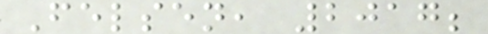Felsen, 2017;
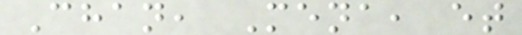Chan, Mena, et
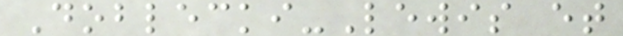Doblecki-Lewis et
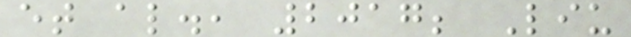et al., 2017; Liu
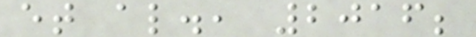et al., 2016;
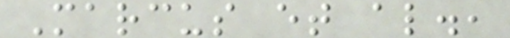Marcus et al.,
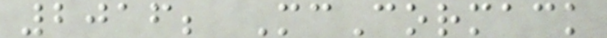2016; McCormack
